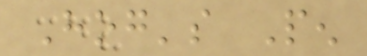Hog's Pen
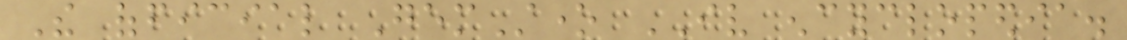The official GemStone IV encyclopedia.
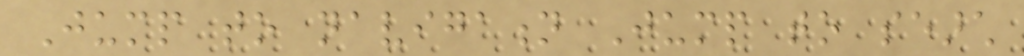Jump to navigation Jump to search
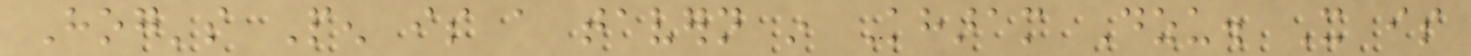Hog's Pen is a tavern in Kharam Dzu. It is
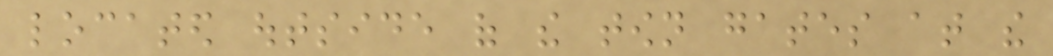located outside of the town gates at the
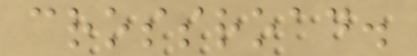crossroad.
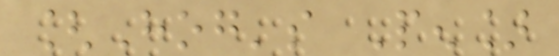[Hog's Pen]
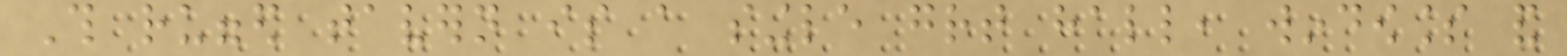This rugged tavern is a single great hall, windowless and
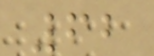62
